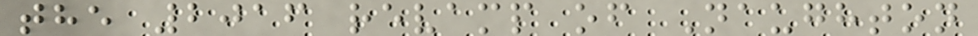the 2016 revamp of Naughton
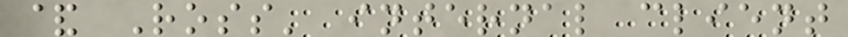& Ross' internal client
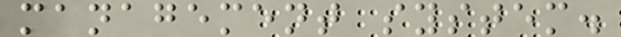management system.
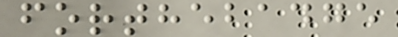forthebadge
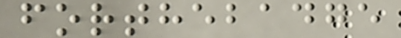forthebadge
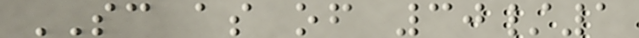SC as of 30/1
